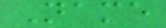Name
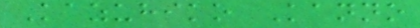Kazuhiko Kanno
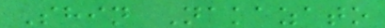Shin Nakazato
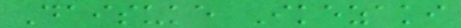Daisuke Ikezaki
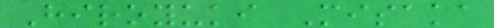Hiroyuki Misaka
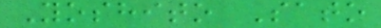Yoshito Sato
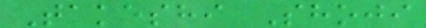Takeshi Shoji
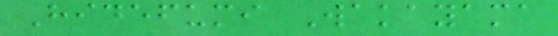Hidefumi Wakayama
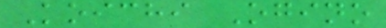Koichi Ogino
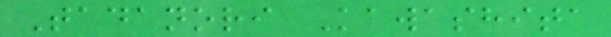Tadanori Kawashita
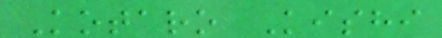Kotaro Kishi
